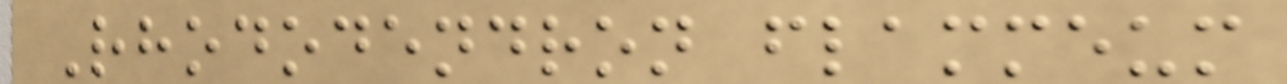Rhododendron flammeum
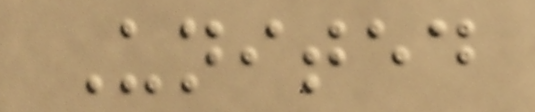United
